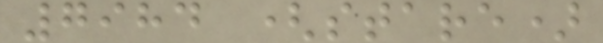7984 (stare)
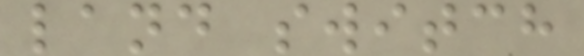land switch
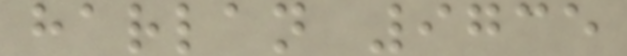harlan 9735
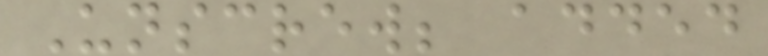Unscrew; added
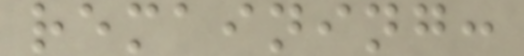remaining:
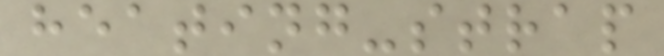heating-strap
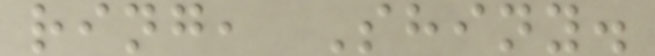ring, Shiny.
